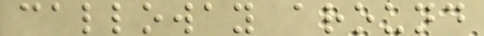calloway around
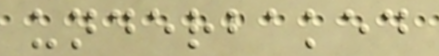underbaked
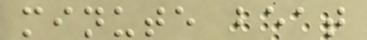minute beat
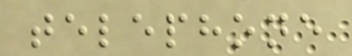telephone
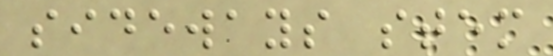sideways stem
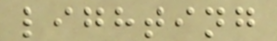lighting
